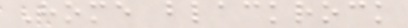Home blackrock
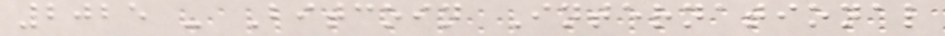2025 - Bitcoin International
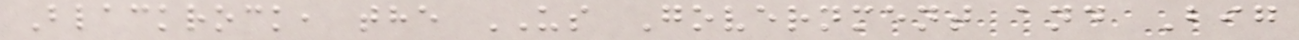Blackrock, the US Government and Big
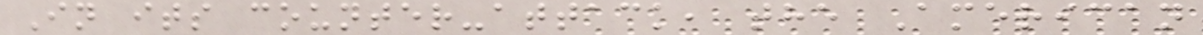In its counter-attack, the American
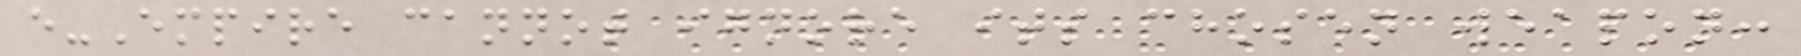e-Empire cannot ignore its chosen weapon:
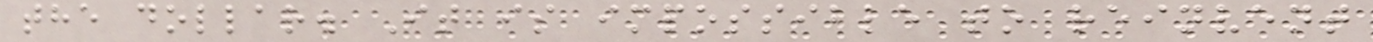the dollar. It is impossible to reinvent
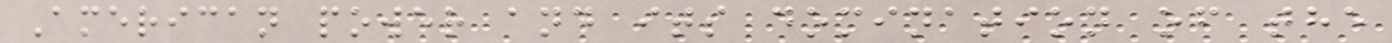American power and its domination of the
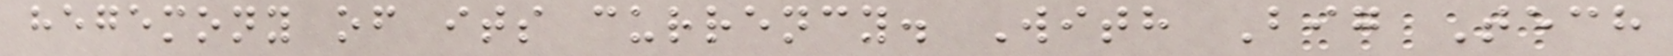hegemony of its currency. With Big Tech
